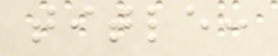title:
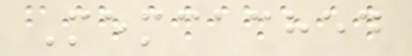Memcached
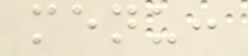menu:
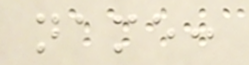name:
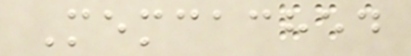Memcached
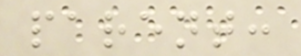parent:
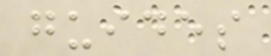guides
